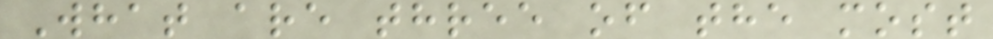What are three of the most
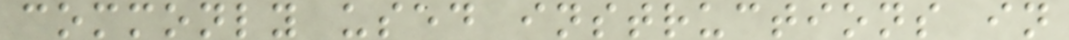commonly used instructions in
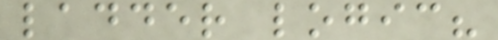ladder logic?
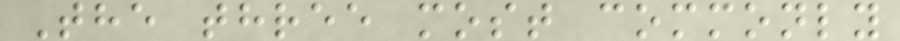The three most commonly
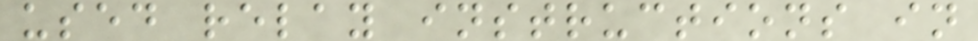used relay instructions in
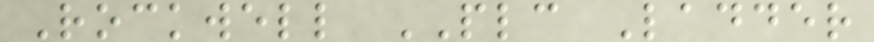Rockwell PLC Ladder
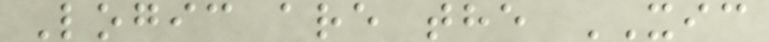Logic are the XIC
